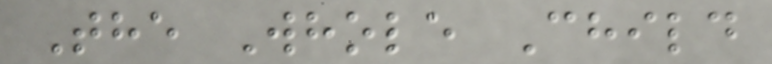The Whole Child
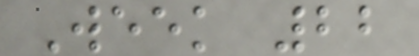Week 22
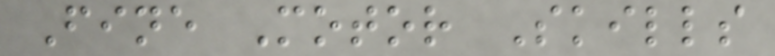Fine Motor Skills
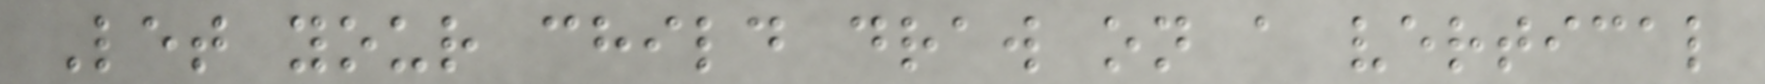Let your child draw on a vertical
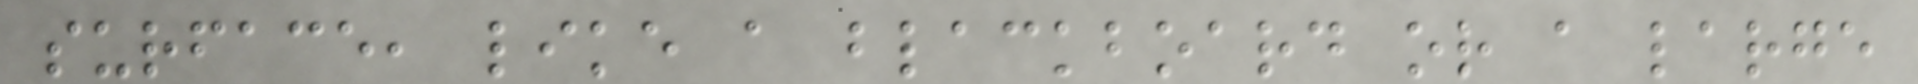surface, like a blackboard or a large
